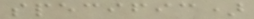specific)
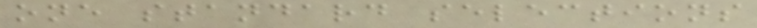one standard selections
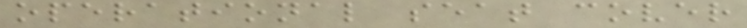operational seat cover
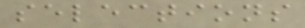selections
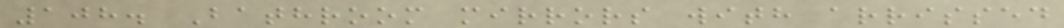108. Bathroom mirrors with arrissed
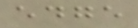edge
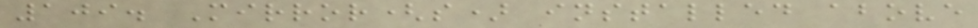109. Mirror(s) installed above
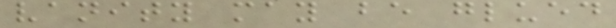vanity may be glued
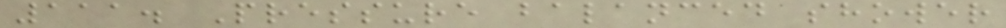111. Pressure balanced shower
